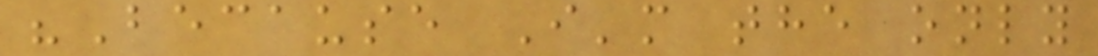"Because I'm the only
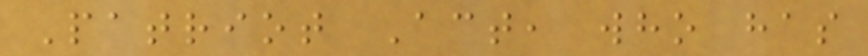Patriot Act, who has
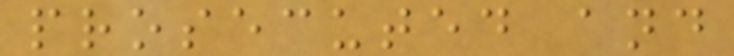prosecuted and
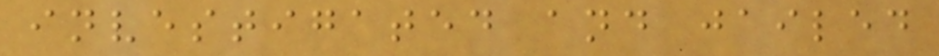investigated and jailed
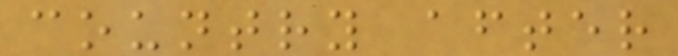country after
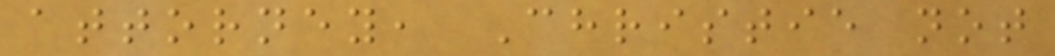attorney, Christie not
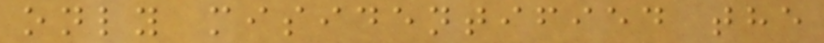only misidentified the
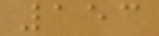153
